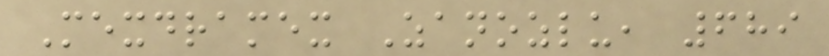Mexdramex Zanozlu, 689
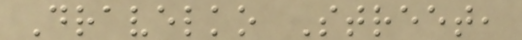Dravelko Street,
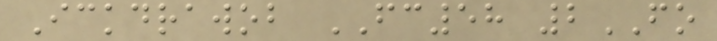Ickdrawob FC58 2FO
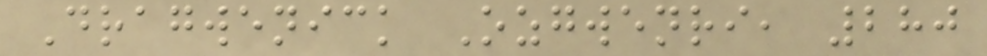Dragwenick Ozgwenri, 280
